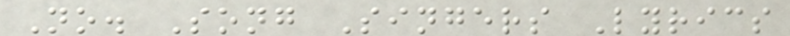No. Song Singers Lyrics
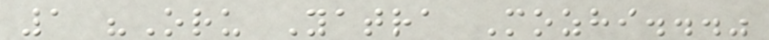1 "Oru Yatra Mozhi..."
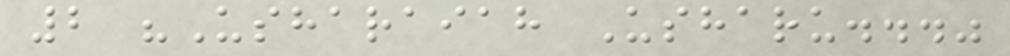2 "Usharaiah Usharu..."
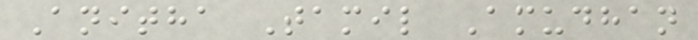Anitha Tamil Amudhan
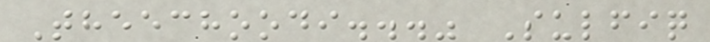Theechoodi..." Sulfiq
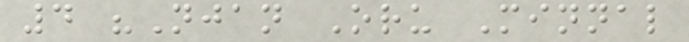4 "Njan Oru Minnal
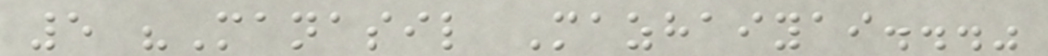5 "Manasil Mazhaiyai..."
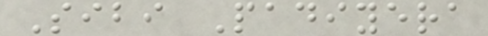Sibi Padiyera
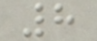8
